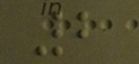2
